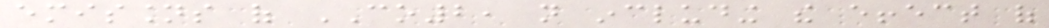emissions of CO2, not including the effect of
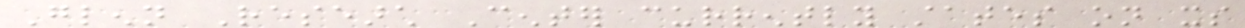Glenn Research Center currently states on its
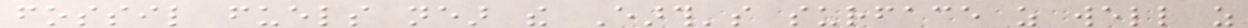fossil fuels near the Earth's surface as well as
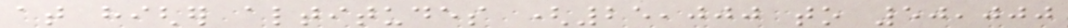at higher altitudes (25,000 to 50,000
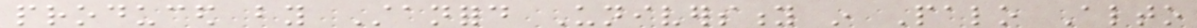produced by Stanford University in Palo Alto
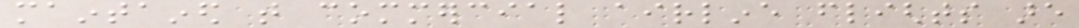maintained that commercial airline flights are
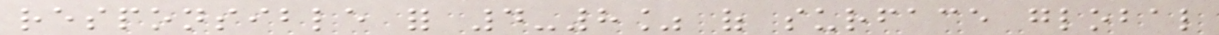responsible for 4-8% of surface global
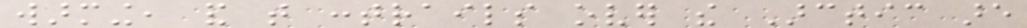warming, and that contrails over the Arctic are
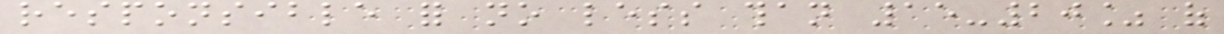responsible for no less than 15-20% of
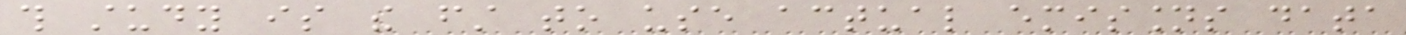this study is the first to use actual emissions data
